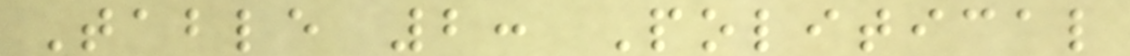Table 2: Political
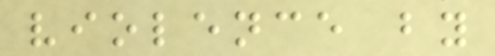violence by
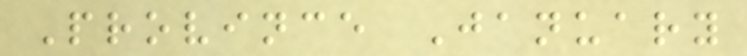Province January
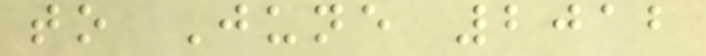to June 2012
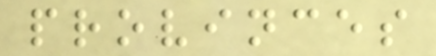provinces
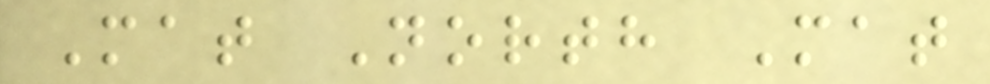Mat North Mat
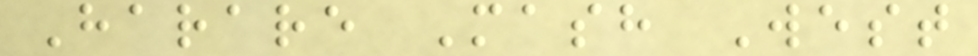Harare Mash West
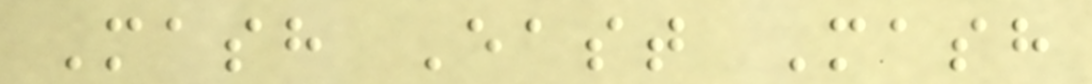Mash East Mash
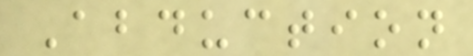Abduction
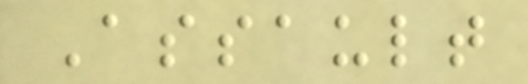Assault
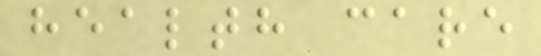health care
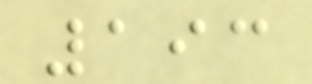193
